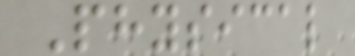Physical
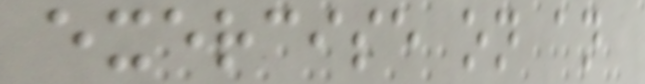exercise on an
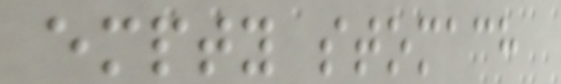empty stomach
